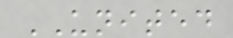UNITED
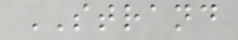STRAND
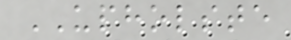UPHOLSTE
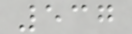537
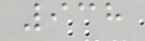938
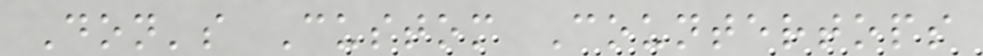Don's Custom Countertops
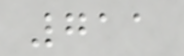711
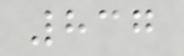837
